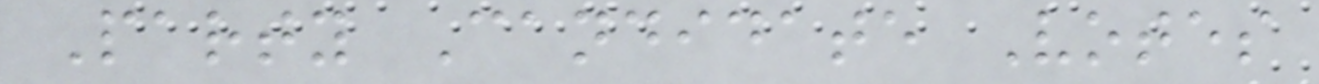Party Candidate Votes
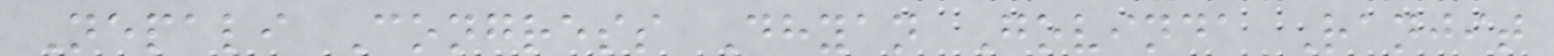Nepali Congress Dhyan Govinda Ranjit
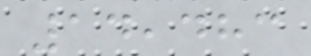14,483
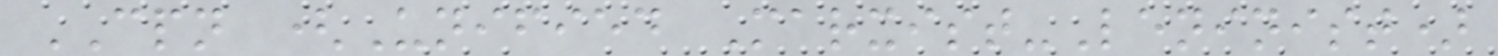CPN (Unified Marxist-Leninist)
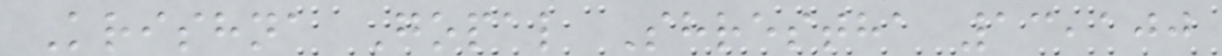Krishna Gopal Shrestha 13,100
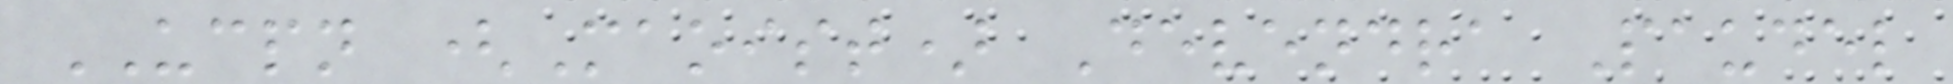UCPN (Maoist) Devendra Paudel
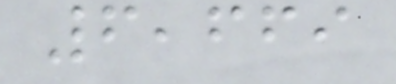6,669
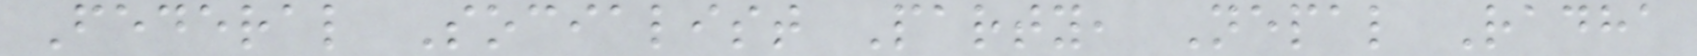Federal Socialist Party, Nepal Radha
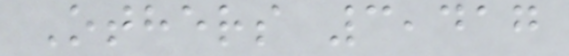Others 3,417
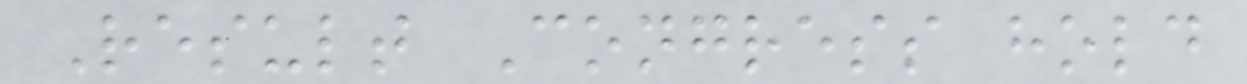Result Congress hold
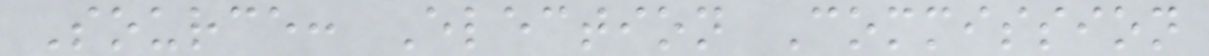Source: Election Commission
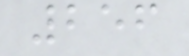256
